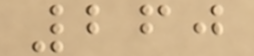260
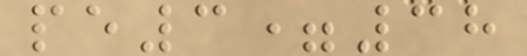pe3=38
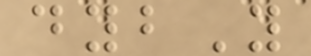dybY
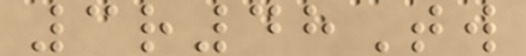3r48Tw
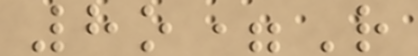8o=R
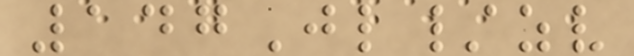147Jl/zv
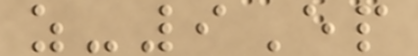z-9Ep
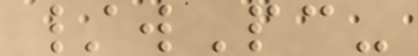/wPc-
